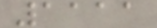1111
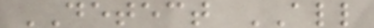DETECT ALL
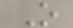O
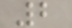2
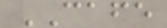CAFE
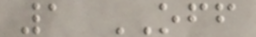1 OFF
